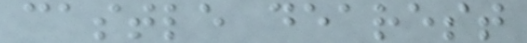castle dearest
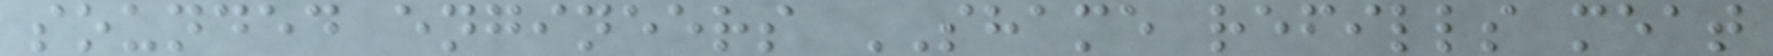sounded engineers SHAME refills meat
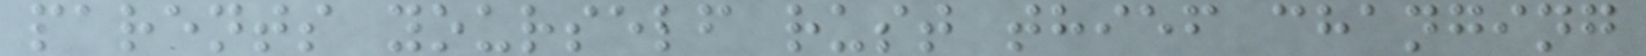parents yourself rust thief changing
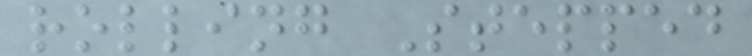rolling Stepped
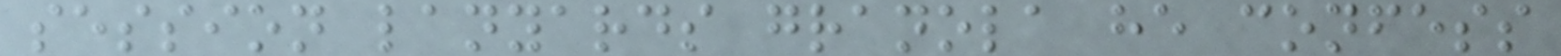session lanyards granola he confess
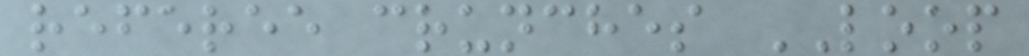referee crunches LOOP
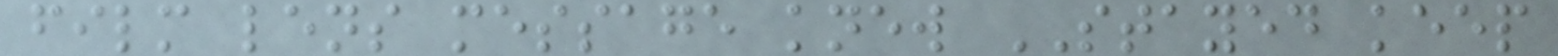film lens message knew STAYED keep
